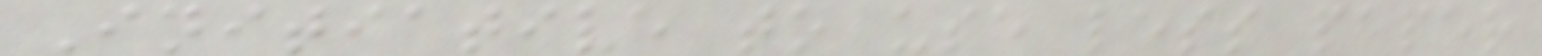Initiative to use less paper
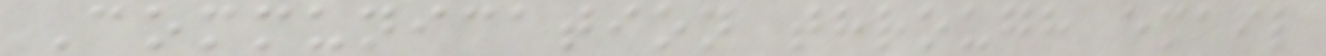Communication through email
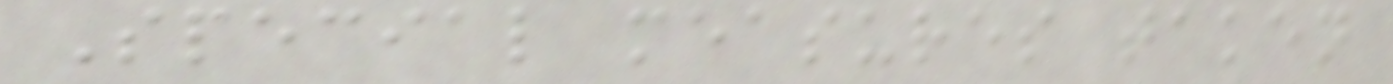Special measures taken
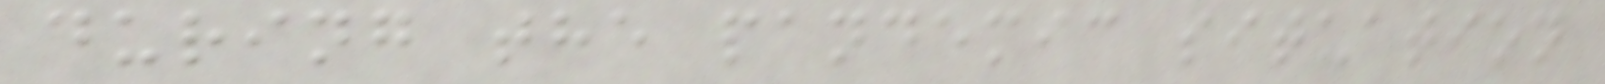during the pandemic situation
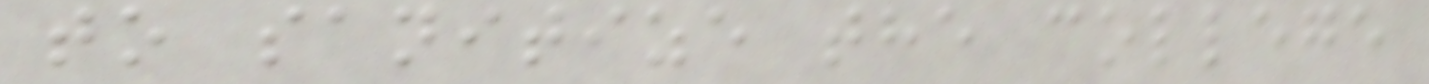to sanitize the college
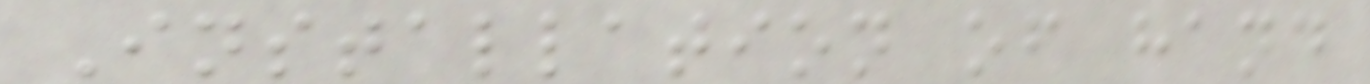Installation of hand
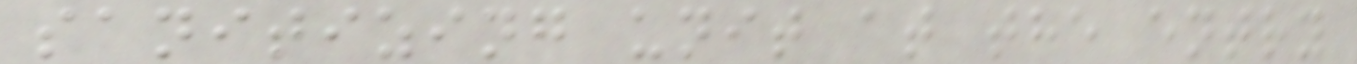sanitizing unit at the entry
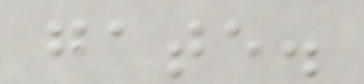gate.
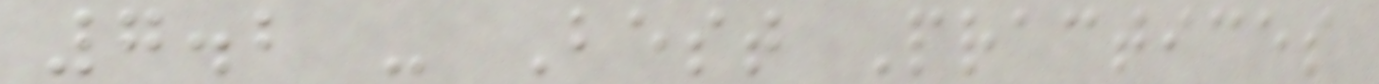7.2 - Best Practices
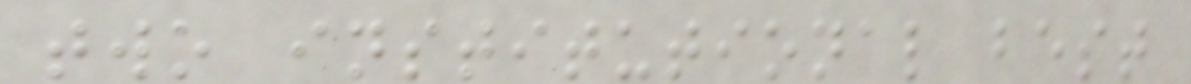two institutional best
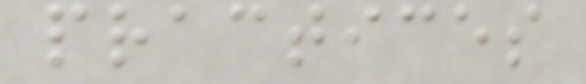practices
